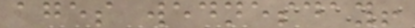ages wednesday!
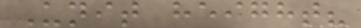Unit height?
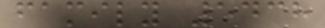family 5438
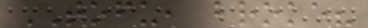TOFU, broke?
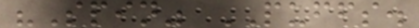"Spin" PUFFS.
